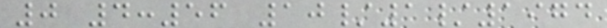0 4:56 10/1/1974
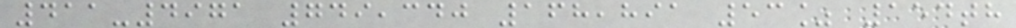411-4971 749,340 168,891 53% 154th
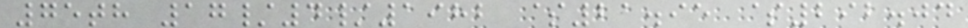75th 17/4/1982 $21.95 $292.04
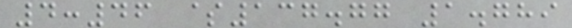4:46 $137.77 1.789
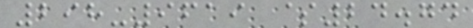298-9619 $24.74
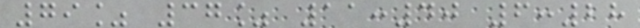79% 37% 11:40 6:28
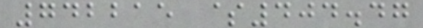742215 $404.47
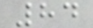84
